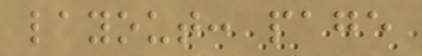layout: page
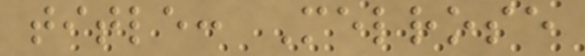title: Melrose
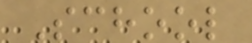School
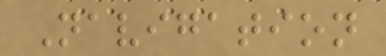Navigation
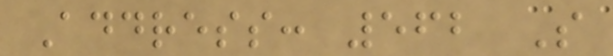Address: 562 S
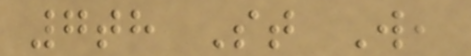7th St W,
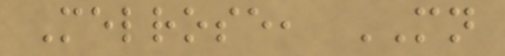Melrose, MN
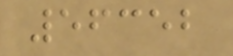56352
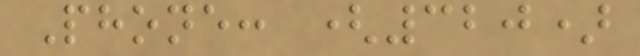Phone: (320)
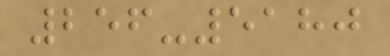256-5180
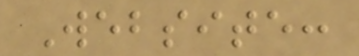Website:
